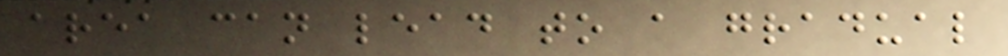area can lead to a gradual
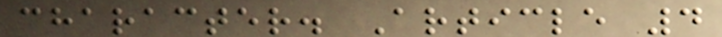character. Article 4
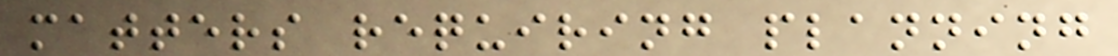matters requiring planning
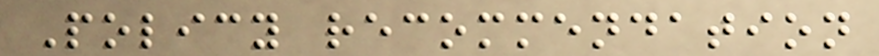Policy recommendation
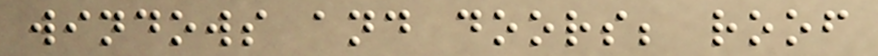windows and doors; roof
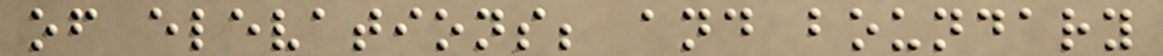of elevations; and boundary
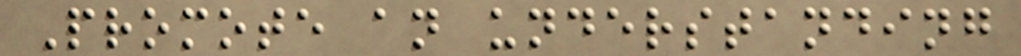Promote an understanding
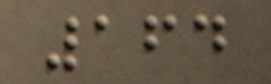164
